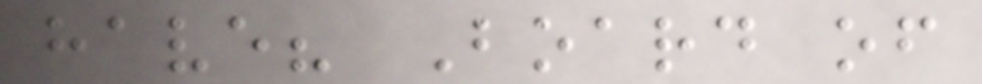have? Board of
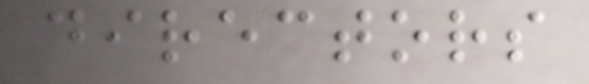directors
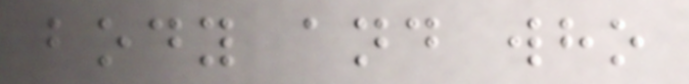body and who
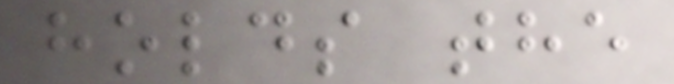holds the
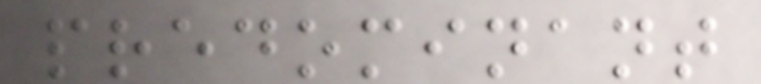predominant
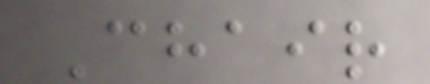Chair
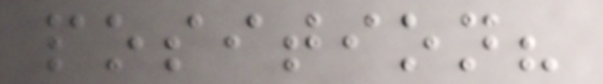position?
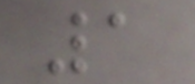1
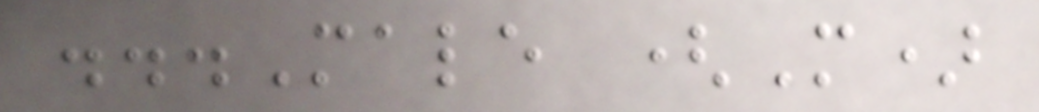...Male (M)
